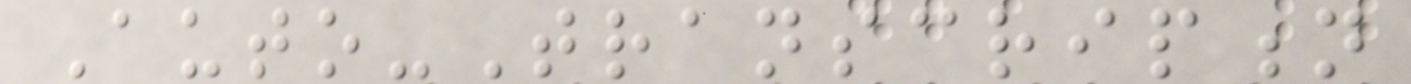Auto-Transcription
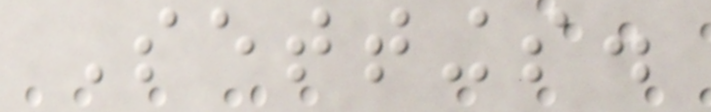Settings.
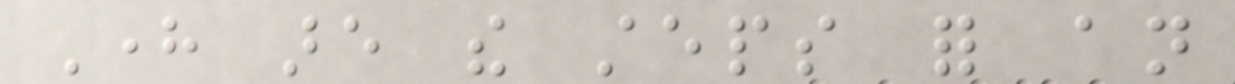Here are the steps for an
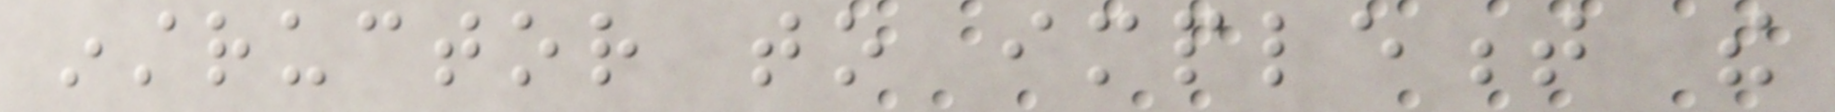instructor to implement the
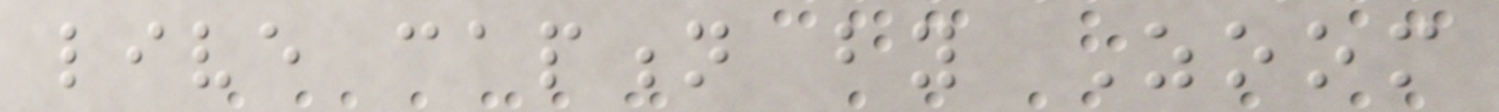live caption by Zoom
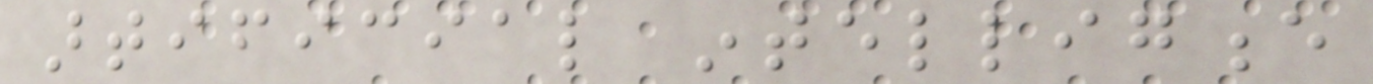artificial intelligence
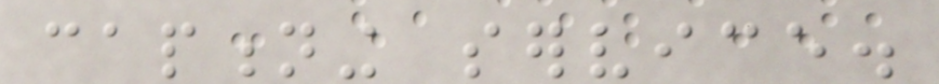captioning service.
